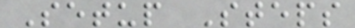Setup Steps
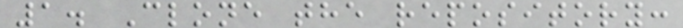1. Clone the repository:
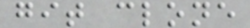git clone
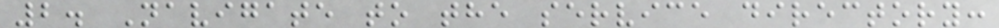2. Navigate to the service directory:
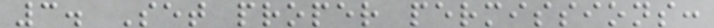3. Set proper permissions:
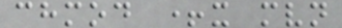chmod +x mvn
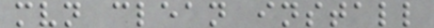mvn clean install
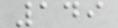149
